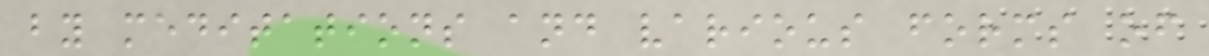by meditations and various forms of
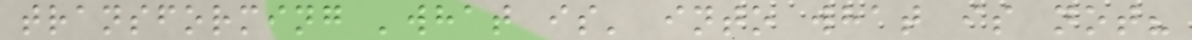transforming 'what is' into what is not?
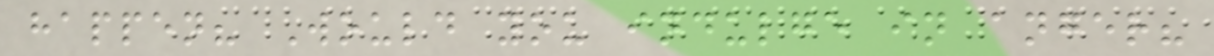happen? Would you indulge in anger?
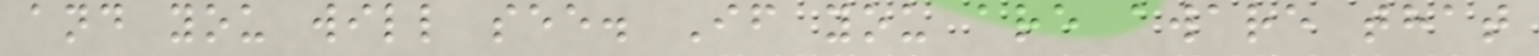and you will see. If you are aware that
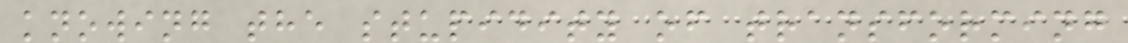knowing the stupidity of transforming
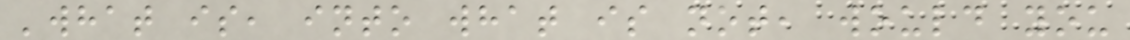'what is, into what is not, would you
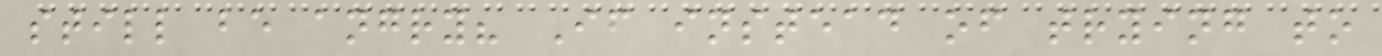still be angry? If instead of trying to
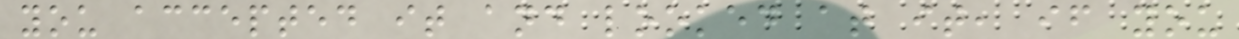you accepted it and looked at it, if you
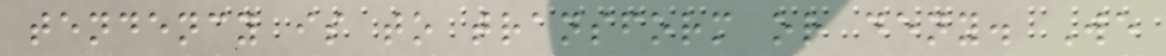tendency is to transform or deny. We
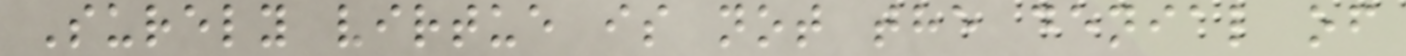Surely virtue is not the denial of
